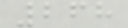268
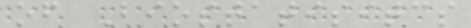of Biostatisitcs
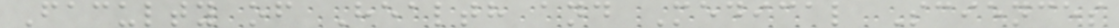Faculty of Health and Medical Sciences
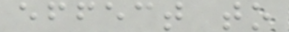effect to
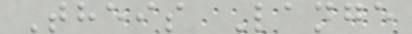Theis Lange
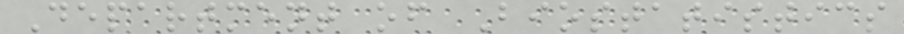Department of Biostatistics
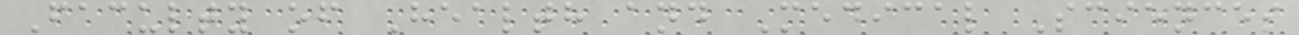Faculty of Health and Medical Sciences
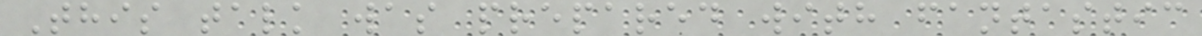This talk was prepared with fantastic
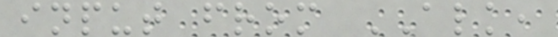input from ALK,
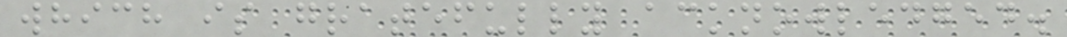which is gratefully acknowledged.
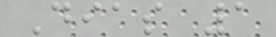Dias 1
